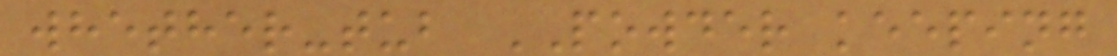whether-tub POWDER keeping
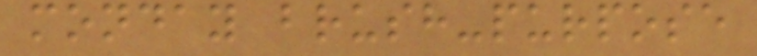monday brush-purpose
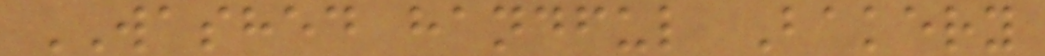WASHED handful Bakery
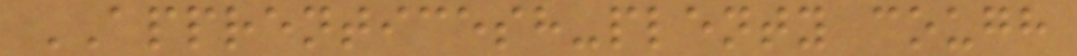APPRENTICESH-plenty cough
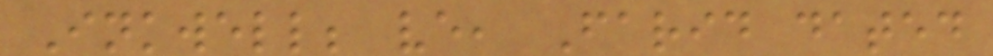Inkwell; ve, Farid dated
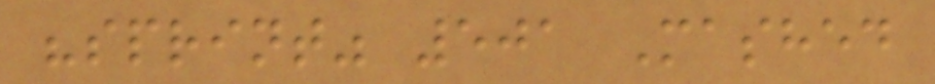"sprint" 501 Mashed
